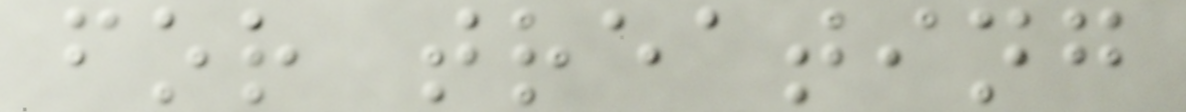for treating
